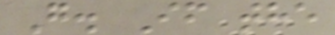G. If the
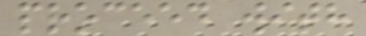proceed with
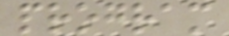program
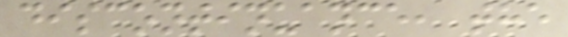discontinuance, the
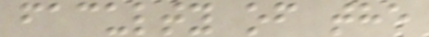faculty of the
